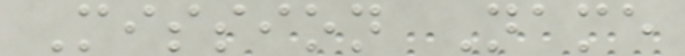Mission Name
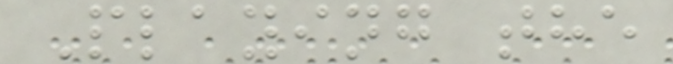Playing the
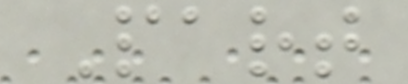Part
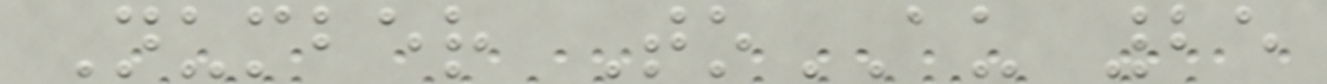Number ToAU 25
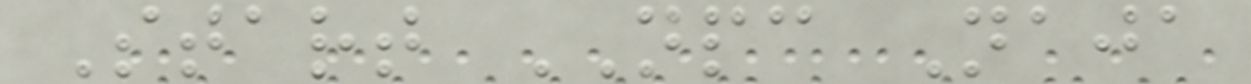Start NPC Naja
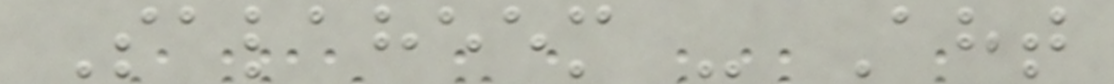Salaheem - Aht
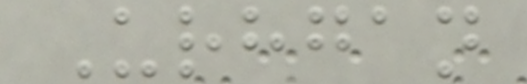Urhgan
